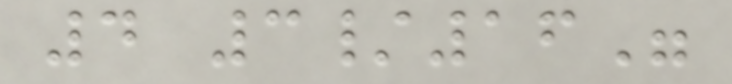4 3/16"
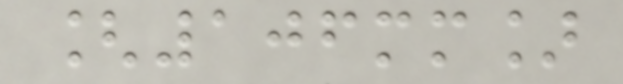[106mm]
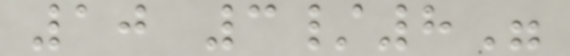10 3/8"
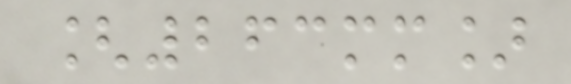[263mm]
